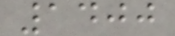1400
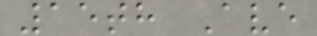15th Ave
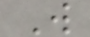W
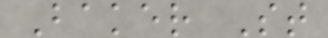Baker St
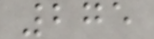275
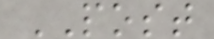POST
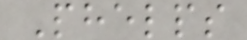Phelps
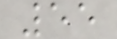55
